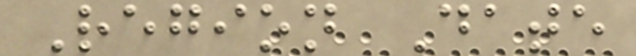Region Date
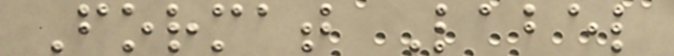Format Label
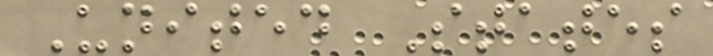United States
